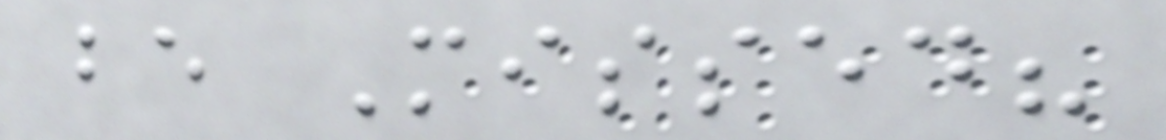be Missed?
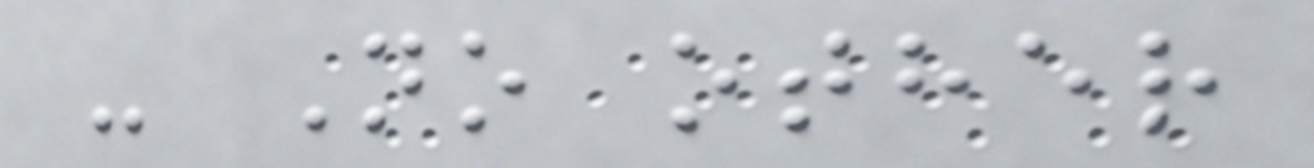- No other
